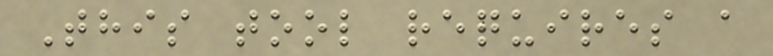This tool requires a
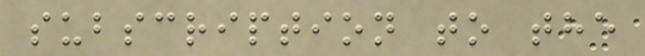subscription to the
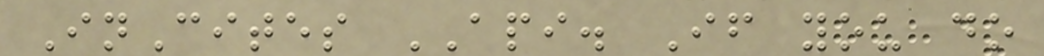InCites API. If you do
